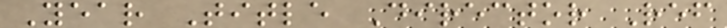Year Title Director Ref
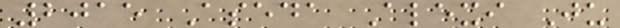2015 Aseda Alexi Ju
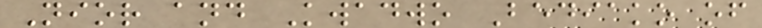Nior and Kwadwo Bediako of
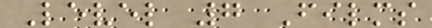Level 7 Films
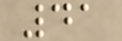41
